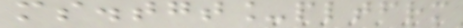ms.tgt_pltfrm
